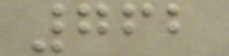762
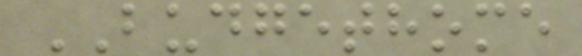BUDGETHOME
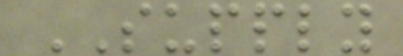SUPPLY
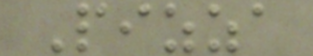Pizza
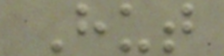Hut
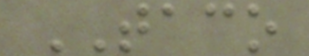TACO
